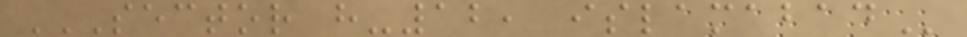SECTOR H-12, ISLAMABAD
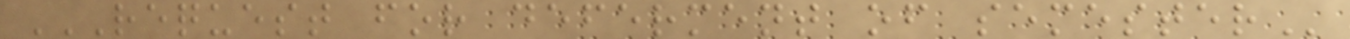REQUEST FOR DEFERMENT OF SEMESTER
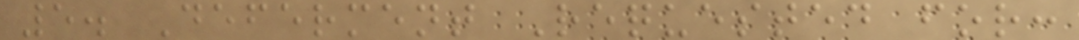5. Deferment Requested for:
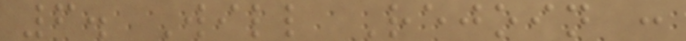6. Will Rejoin :
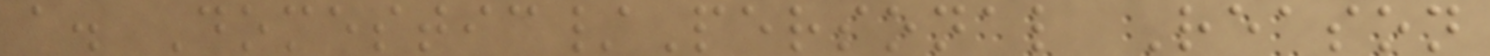a. Domestic/Personal Reason
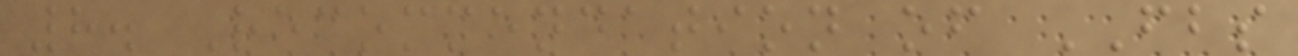8. Recommendation of FBS
